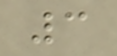3
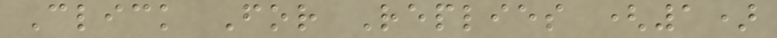Click For Replies (1)
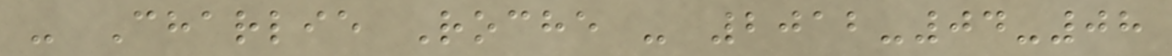- Charlie Roche - 2012-04-08
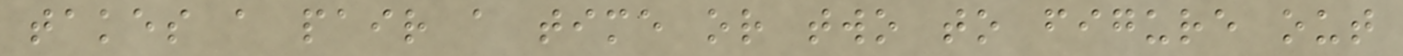takes a pair a time or two to figure out
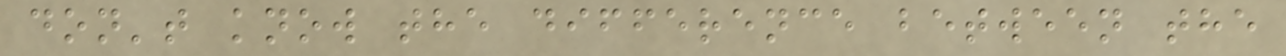don't know the difference between the
